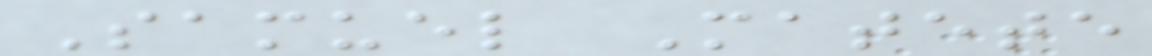Samuel Matete
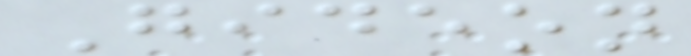Gideon
